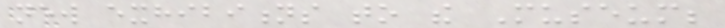new exhibitions to the Museum;
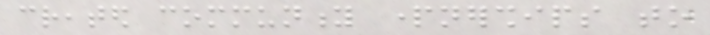created community partnerships to
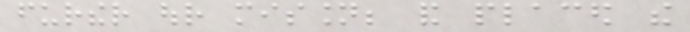further our mission; and placed the
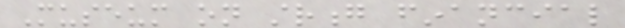Museum on strong financial
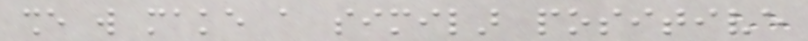she will make a similar positive
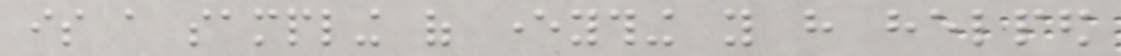is a sampling of everything you have helped
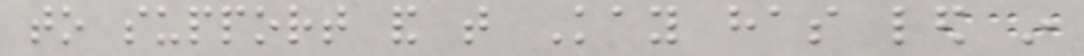to support and that Kay has led in
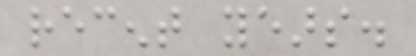recent years.
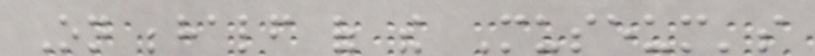On behalf of the Museum's
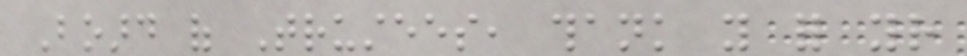Board of Trustees, thank you for your
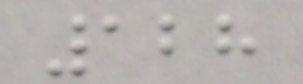128
